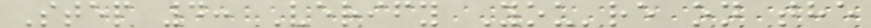Step 4: Verify You're on the
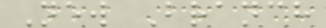New Branch
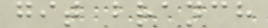git branch
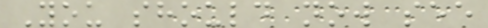You should now see
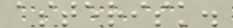asterisk.
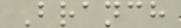Branch
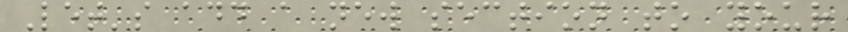Let's add a new section to your
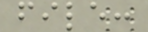file:
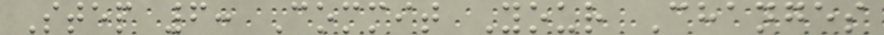Step 6: Commit Your Changes
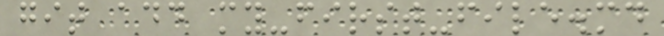git add my-first-file.md
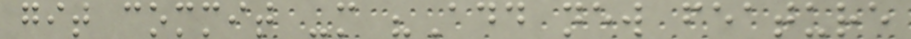git commit -m "Add new feature
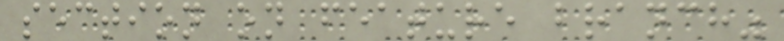section on feature branch"
